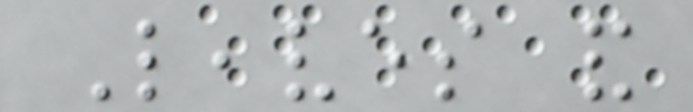Leaves and
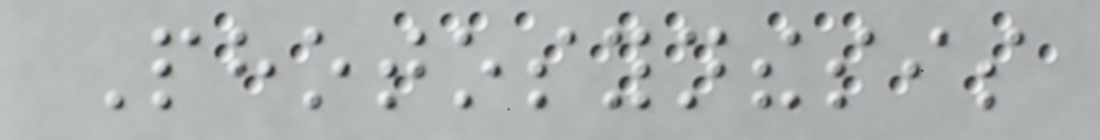Photosynthesis
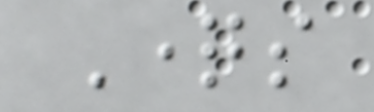Questions
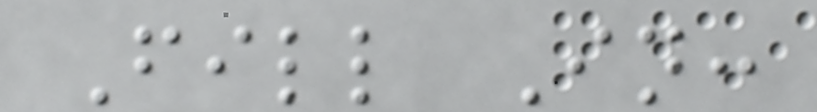Fill In:
